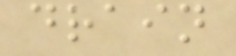drain
